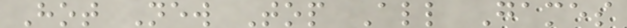Hot New Top All Games
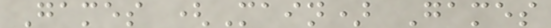Games (Main) Games
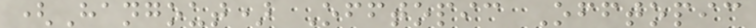(Hangout) Offtopic Offtopic
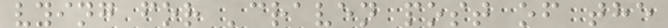vying for 'craven post of the
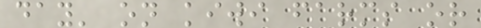day' on kiwi farms or
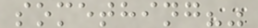something?"
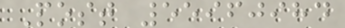Post 55960984
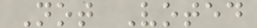Not Voted
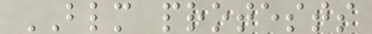BLM protests
